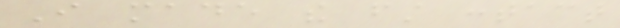I made the first contact
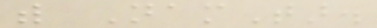with NamTar.
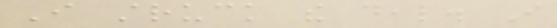I struck the deal. I
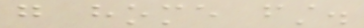go home first.
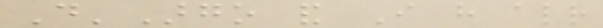D'Argo and I have already
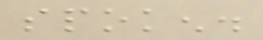spoken.
